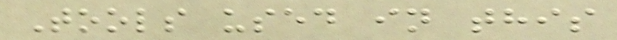Tools used in this
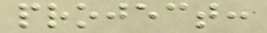project:
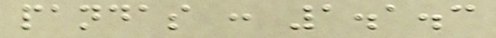pandas : 1.1.3
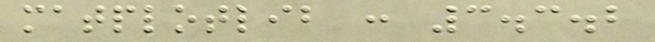matplotlib : 3.3.2
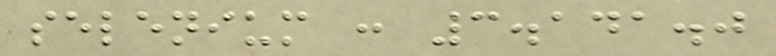selenium : 3.141.0
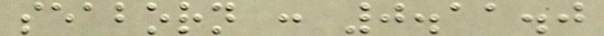seaborn : 0.11.0
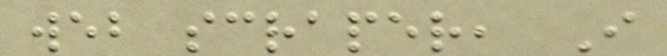web scraper, I
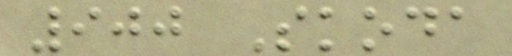900 Skoda
